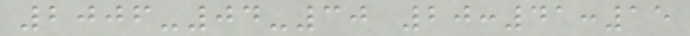2006-04-30 20:41:15
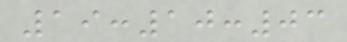19:10:03
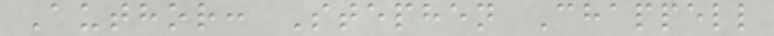Author: Stephen Chappell
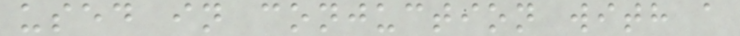used in conjuction with a
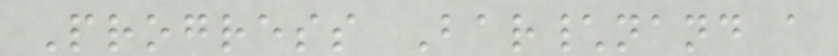Progress Bar\nand a
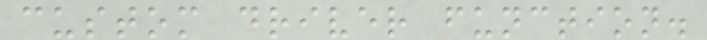custom driver function.
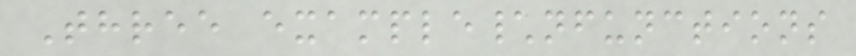Three example\nfunctions
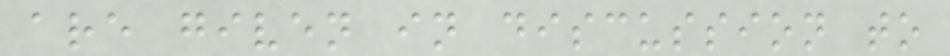are given in discussion to
